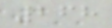268
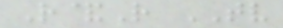R&R TV
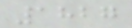1827
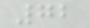72
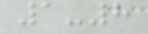1-8
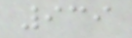939
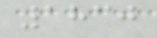1830
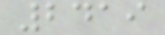2419
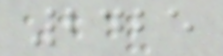2425
